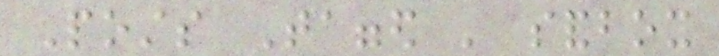Posts Tagged ' sandbox
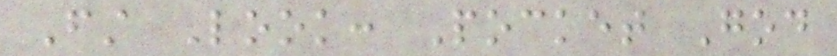First Look: Pocket God
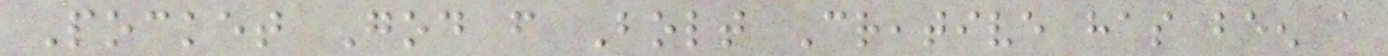Pocket God from Bolt Creative has been a
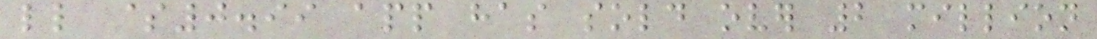little $0.99 app has sold over 2 million
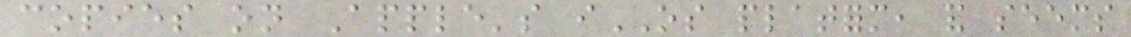copies on Apple's iOS platform, and seems
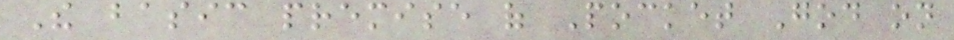The basic premise of Pocket God on
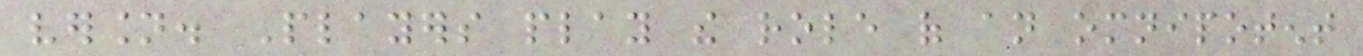version. Players play the role of an omnipotent
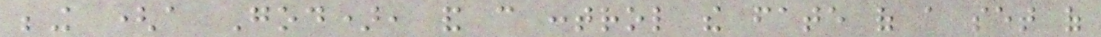being (a God), and can control the fate of a set of
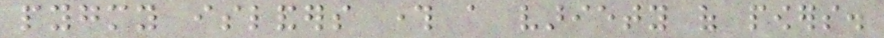pygmy islanders through a variety of powers.
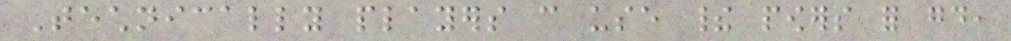Technically players can use their powers for good,
